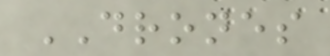DRONES
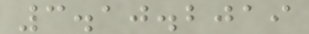3.10.2019
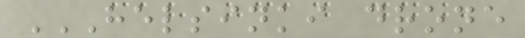HELSINKI DRONE
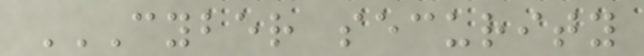CYBER SECURITY
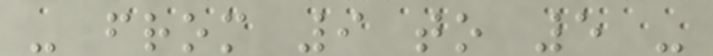- from 9 to 5 -
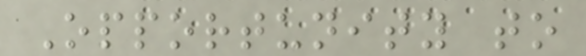Opportunity to
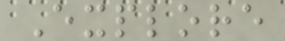Explore
